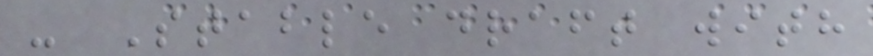- Stable draft with
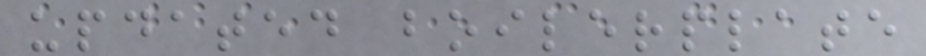updated boilerplate
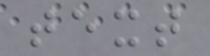text
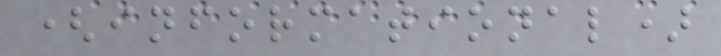(informational)
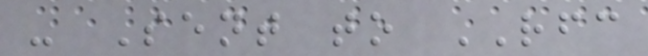- Sent to RFC
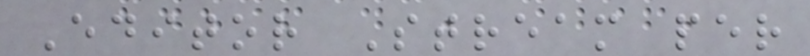Editor Stream per
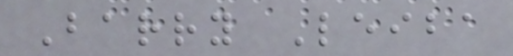Barry Leiba
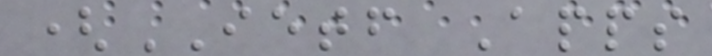(IETF Apps
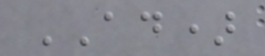AD)
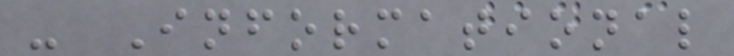- Informational
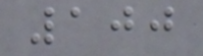100
